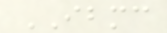IBMC
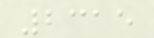2315
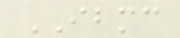IBMC
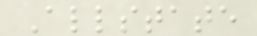Allstate
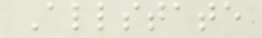Allstate
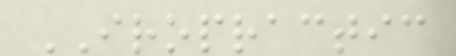IROPRACTIC
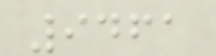9461
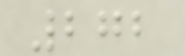272
